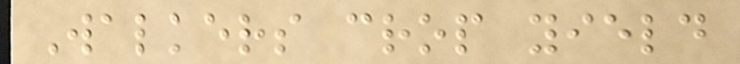Walkers crop yield
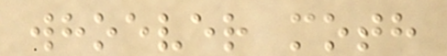whoever moth
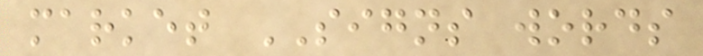market SIGNS words
